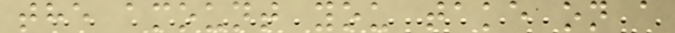the amount you take on a
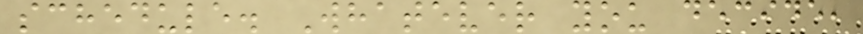schedule. Whatever you decide,
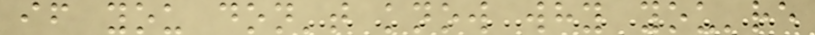if you don't know why you're
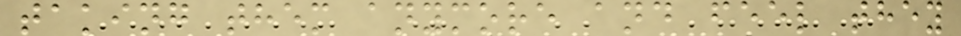taking them anymore and feel they
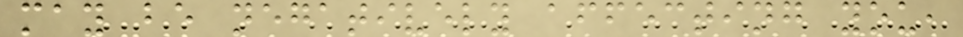may be negatively affecting you,
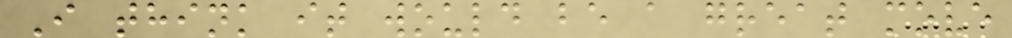I think it would be a great move
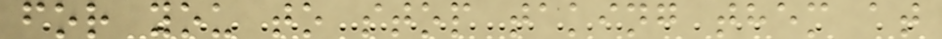for you to stop taking them at
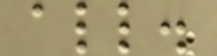all.
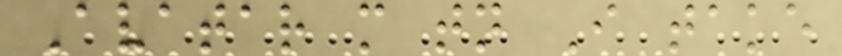Avatar m tn I take
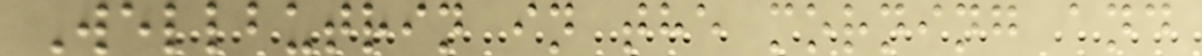Wellbutrin in the morning and
